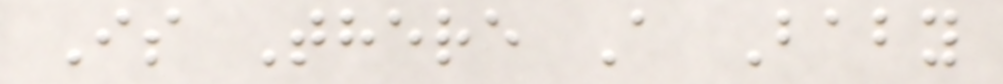Is There A Baby
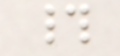#
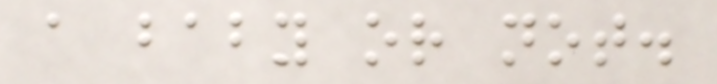a baby or not.
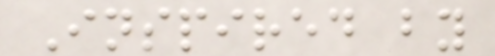Inspired by
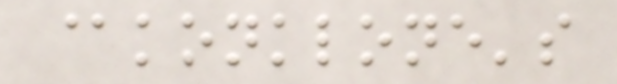@konklone's
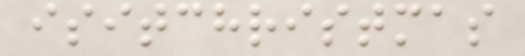isitchristmas
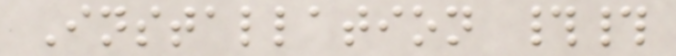Installation ##
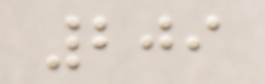209
